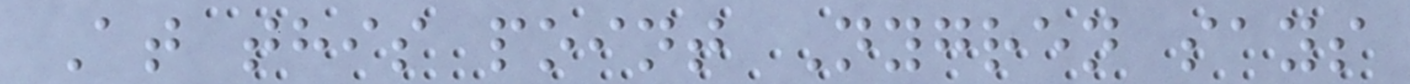At this point Nygren says
